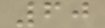60
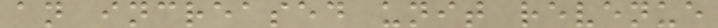an increased unit revenue
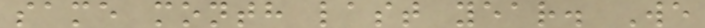same month last year. We
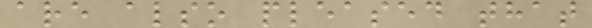are also pleased that
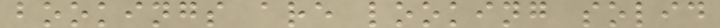bookings are looking solid
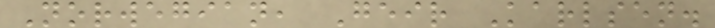Norwegian, Geir Karlsen.
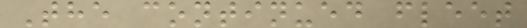The continued fleet
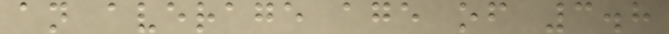an average age of 3.8
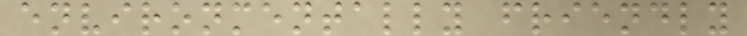environmentally friendly
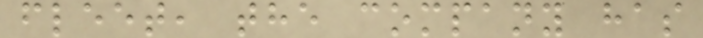fleet, the company has
